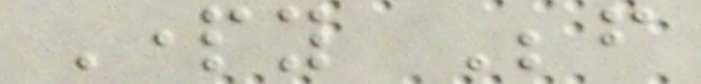Party Before
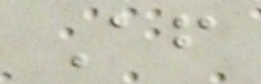After
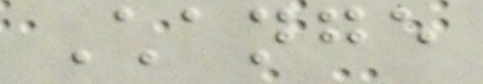Change
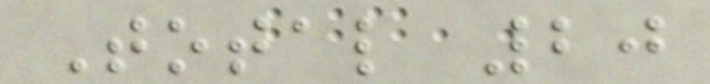Total 20
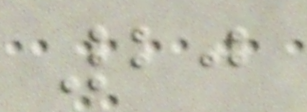20
